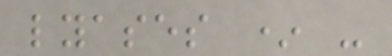lyases * -
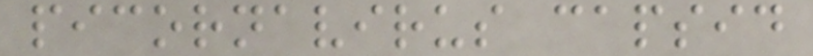picornavirus capsid
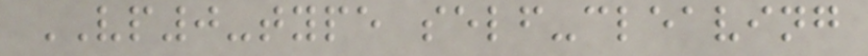VP0-type self-cleaving
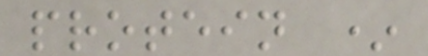protein *
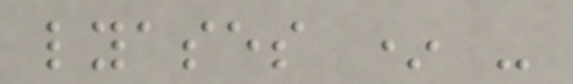lyases * -
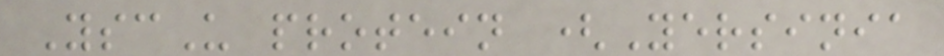YscU protein (Yersinia
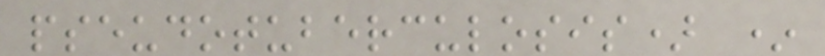pseudotuberculosis) *
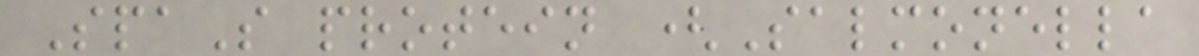SpaS protein (Salmonella
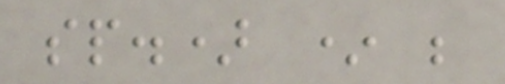sp.) * ;
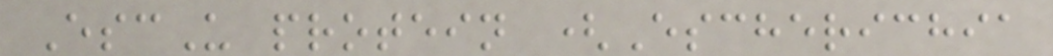EscU protein (Escherichia
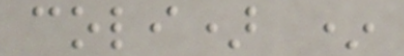coli) *
